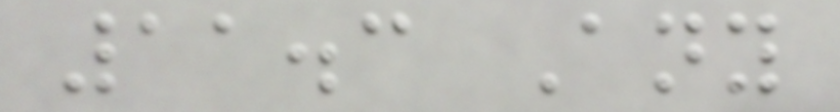11.3 Any
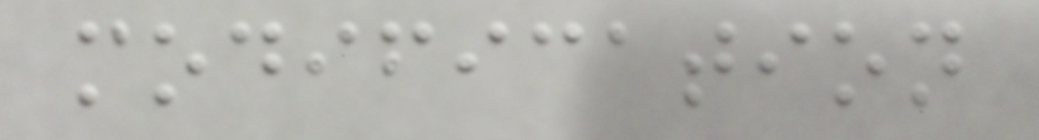modification
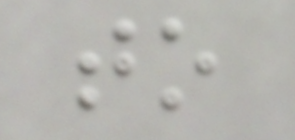to
